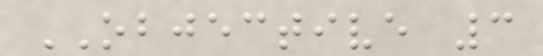OBJECTIVE 3
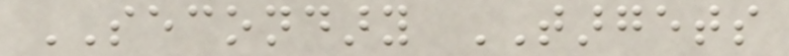SECONDARY TARGETS
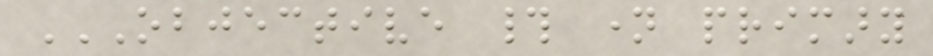OBJECTIVE # NAME PRIMARY
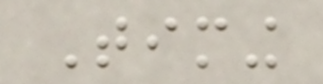Timing
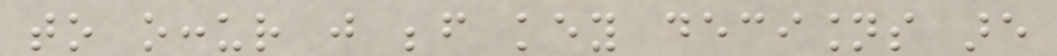to occur just before key decisions are
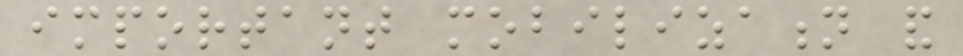important mobilization and
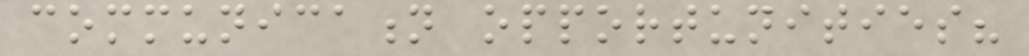communication opportunities?
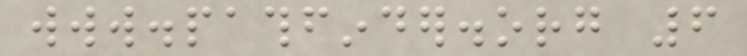www.pathfinder.org 6
